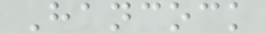Hancock
